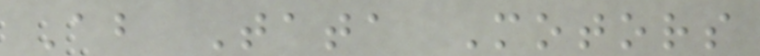About Tata Motors
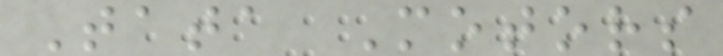Tata Motors
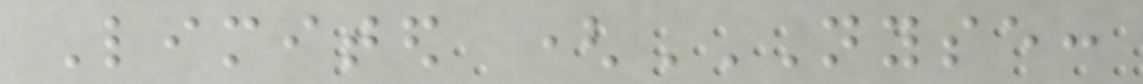Limited (NYSE:
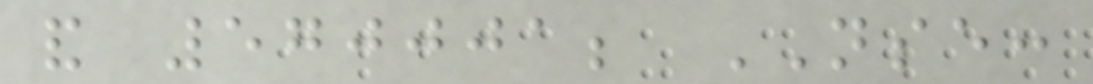and 570001; NSE:
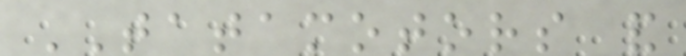TATAMOTORS and
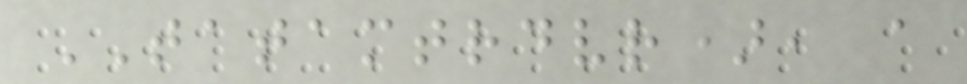TATAMTRDVR), a
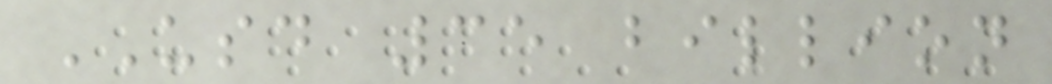USD 35 billion
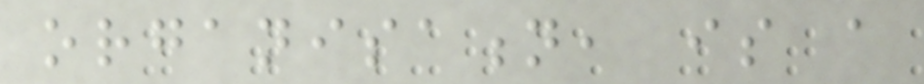organisation, is a
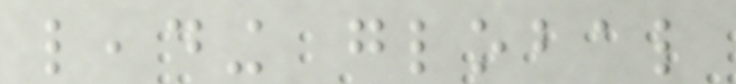leading global
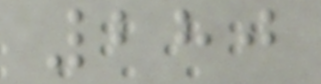280
